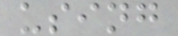using
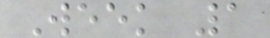Week 1
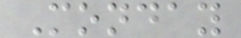Monday
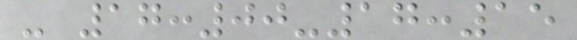- 17:00-17:15
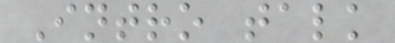Intro talk
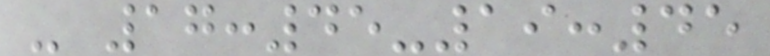- 17:45-19:45
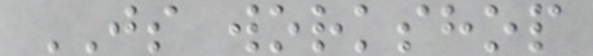JS workshop
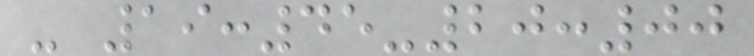- 19:45-20:00
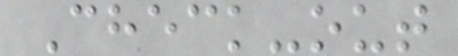Check-out
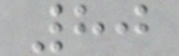80
